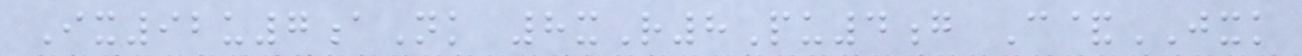Ix92u7aNk 8xR8Pu4g C&JXK
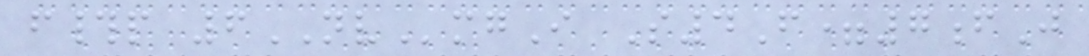f#p 6NVmgI S4F=7fJ
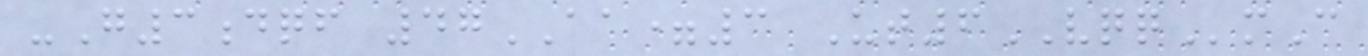-G3dqf 47AA=3 Ut6VQQmC
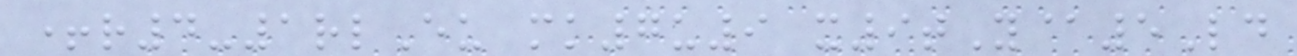+r4-1rlEu mk7u9 x9tY@5Ld
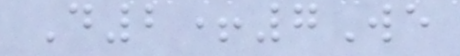D2+7We
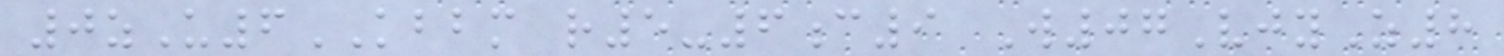0zU6KBBM r5-6c9 W07VjyZ8
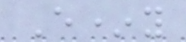E*y
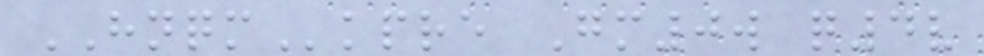HNQMkpre Gm0w q4v
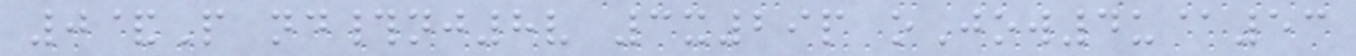0&P nd#nj8v 3x29p oJow4u@53
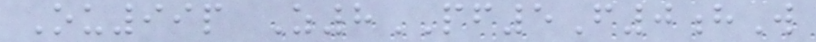Ou99p Z8PF5F0hW
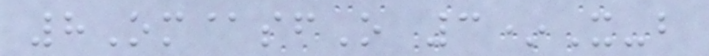8Om@sfO 3*X-b
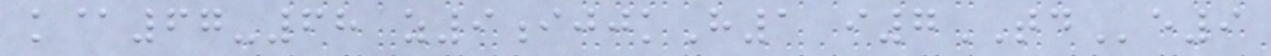k@67-68 z9ijjkH1 i7TDe9
